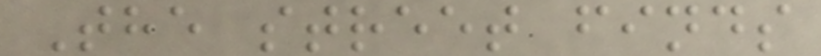The street finds
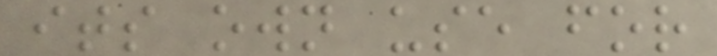its own use for
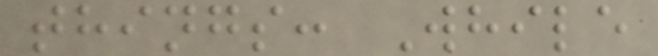things: While
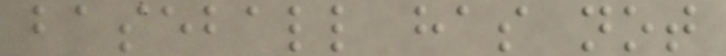baseball has not
